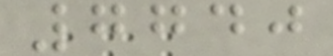7740
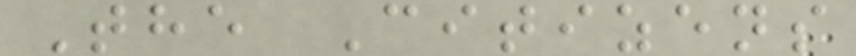The Citizens
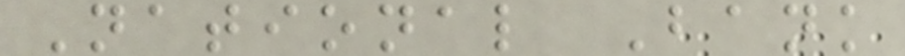National Bank
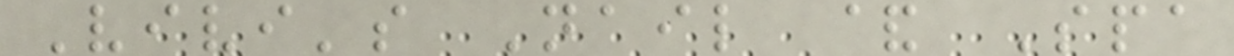Vivi's Nail & Spa
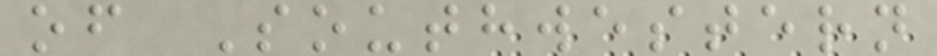of Southwestern
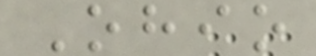Ohio
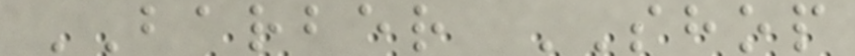BARBER SHOP
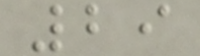29
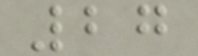27
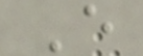E
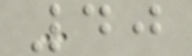40
